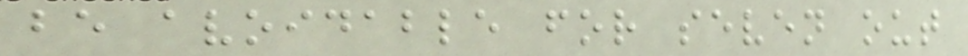be avoidable for seven out
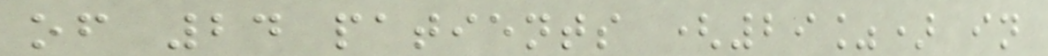of 24 patients (29%) in
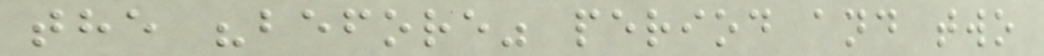the "before" period and two
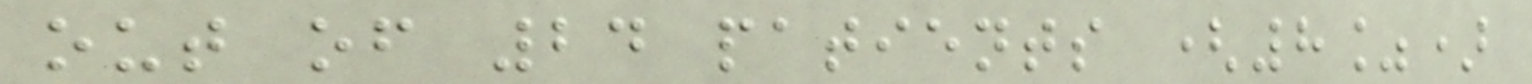out of 24 patients (8%)
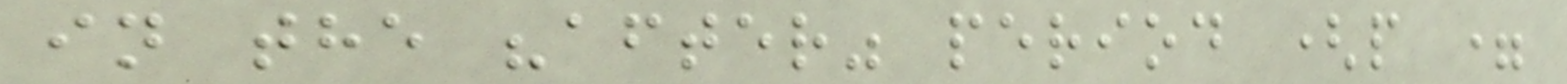in the "after" period (p =
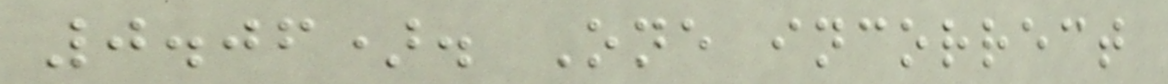0.06). One incorrect
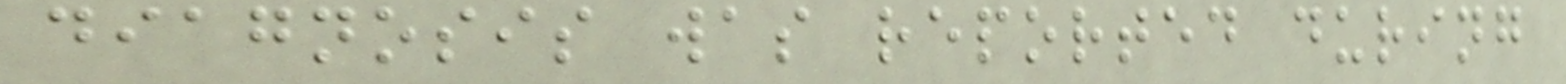diagnosis was reported during
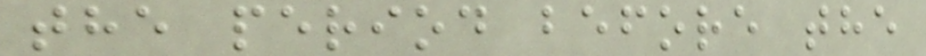the period before the
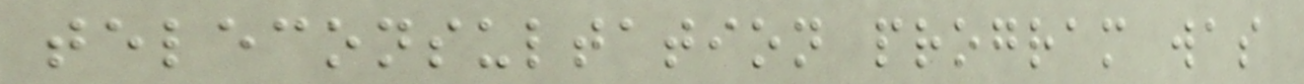teleconsultation program was
